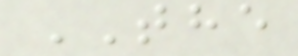THE
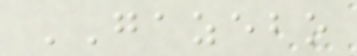GAZEBO
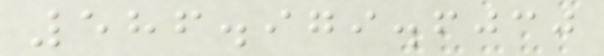586.979.6030
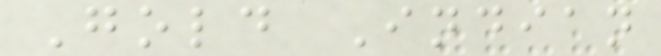Gold Indian
